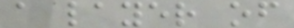a layer of
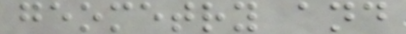geometry and
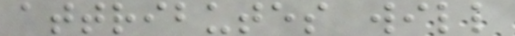attributes will
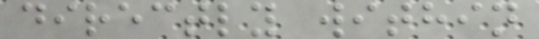directly within
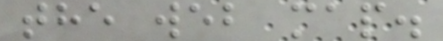the web map.
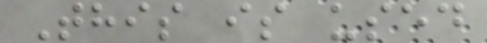This is used
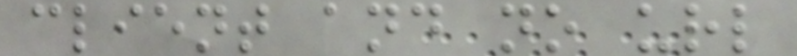client and no url
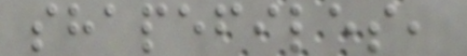shapefiles,
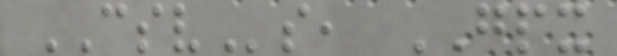CSVs, GPX
